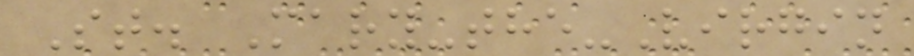St. Mary-the-Virgin
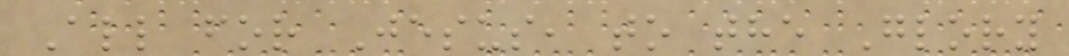All for Jesus, to the Glory
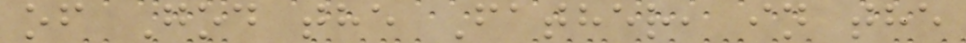of God the Father, in the
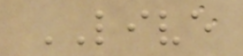LIVE
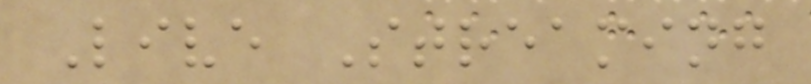Live Streaming
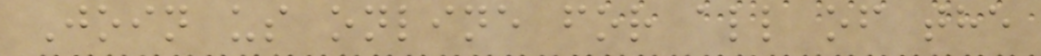Join us online for all of the
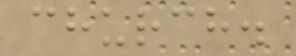church.
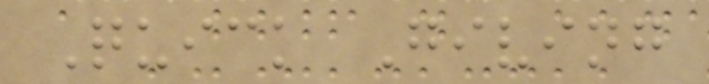Quick Giving
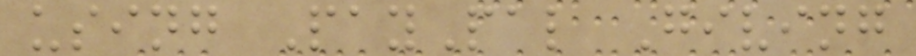using PayPal Giving
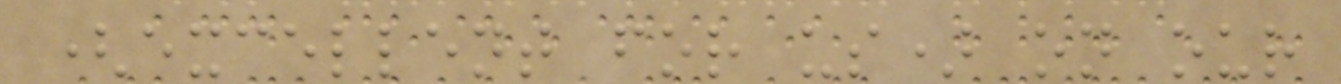(excellent for us) on our
